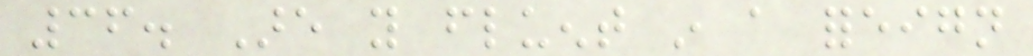36. Are you fluent in a foreign
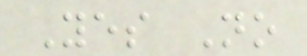Yes No
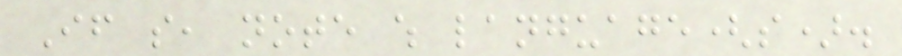If so, note which language(s).
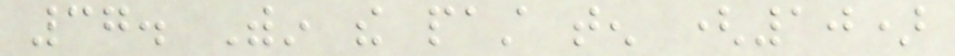37. Within the past ten (10)
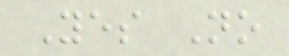Yes No
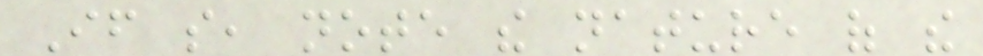If so, note the nature of the
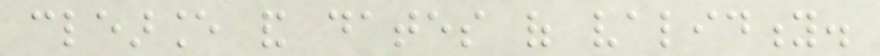clearance and dates of validity.
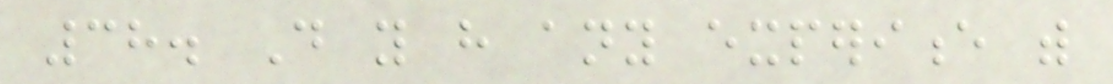38. Do you have any experience with
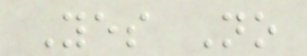Yes No
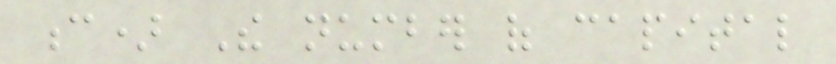c) The number of capital
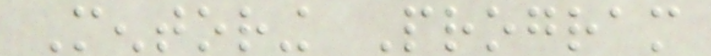Mentoring Program
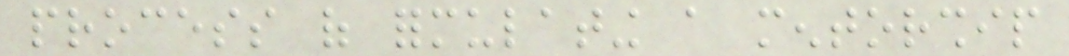process of formulating a mentorship
